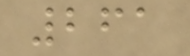261
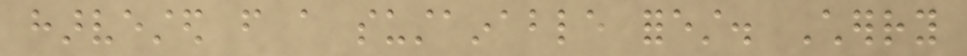harvested from a sustainable forest. Cherry
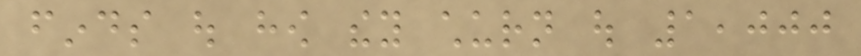finds out how they churn out 1,000
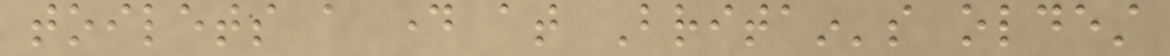toilets a day at Britain's oldest
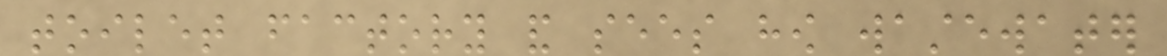toilet factory and sees how wastewater
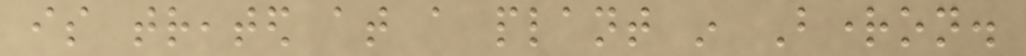is treated at a plant in Brighton.
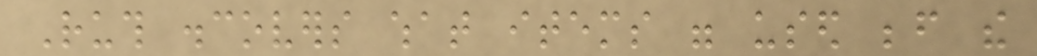Ruth discovers what items were used before the
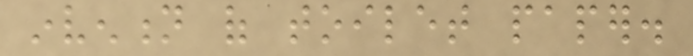invention of toilet paper.
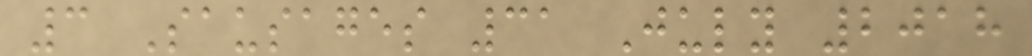3 Sausages 31 July 2018
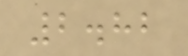2.82
